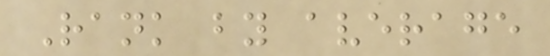Rank by average
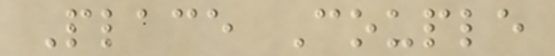Place Couple
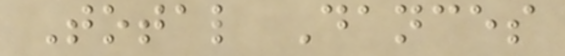Total Dances
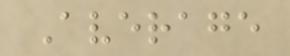Average
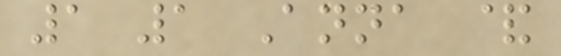1 1 Anna &
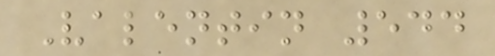Valentin 544
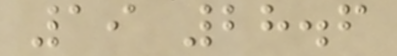19 28.6
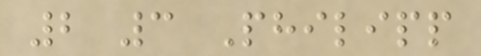2 3 Philipp
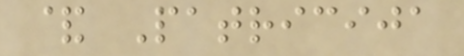& Patricija
